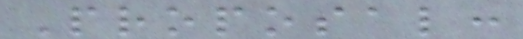Proposal:
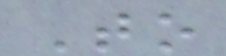To
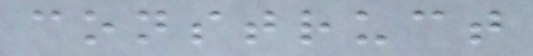construct
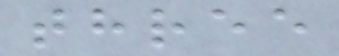three
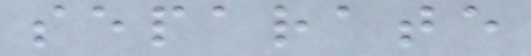separate
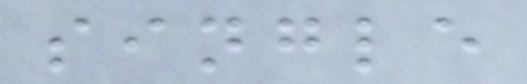single
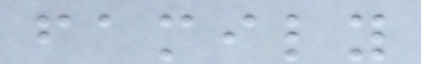family
